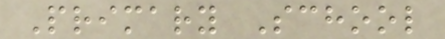Primary School
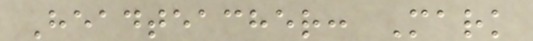Headteacher: Mark
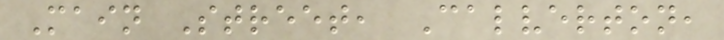Main Street, Calverton,
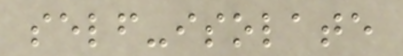self-isolate
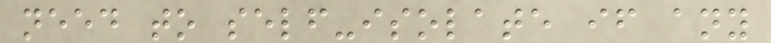need to self-isolate if any
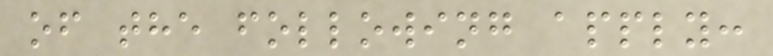of the following apply:
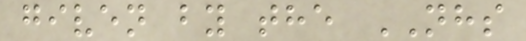given by the NHS
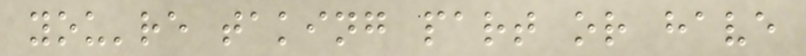you're taking part or have
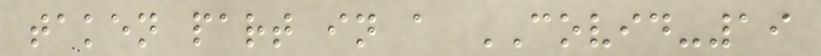taken part in a COVID-19
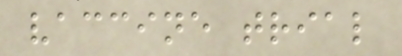vaccine trial
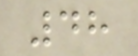48
